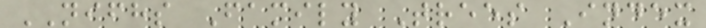NIFHS Family Trees Index
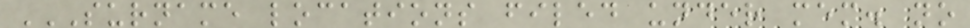SURNAME LOCATIONS FILED UNDER MEM. NO
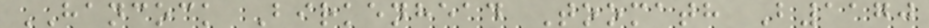HANCOCK Birkenhead Toomath B1170
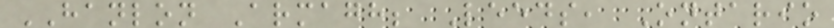HANLON Armagh; Leeds, Ontario
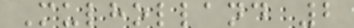Mulholland 2
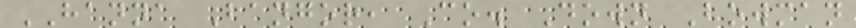HANNA Bangor, Co. Down Bowman
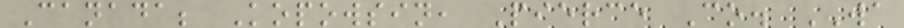Canada; Kopowsin, Pierce Co. WA
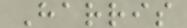Harris
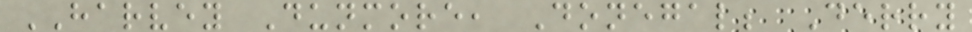HARVEY Dunmore, Donegal; Derry
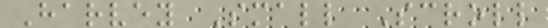Harvey Small Scroll
